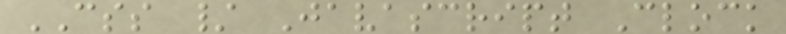CSS / Javascript Clock
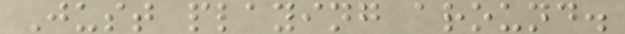Just playing around.
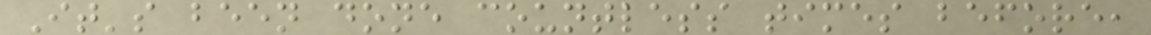It's been done countless times before,
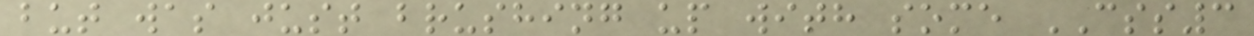but was just brushing up with some CSS3
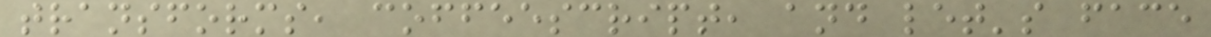transforms, coffeescript, and let's face
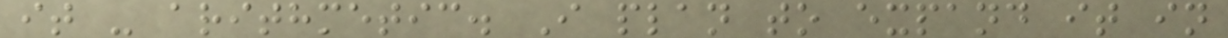it - arithmetic. I plan to expand it in
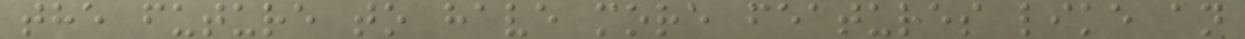the future to have more features like an
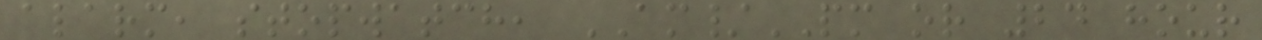alarm, stopwatch, AM/PM or 24 hour
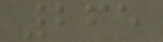265
